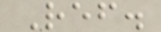Ref.
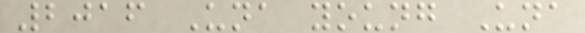2016 Una young Una
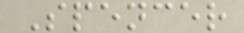Spencer
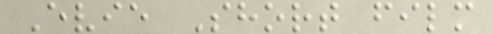Evie Short film
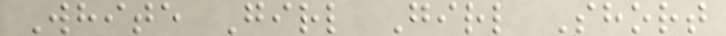White Girl Girl Short
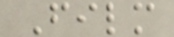Film
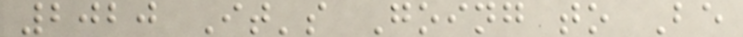2020 It's Going to Be
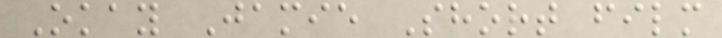Okay Jamie Short film
